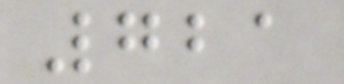721
